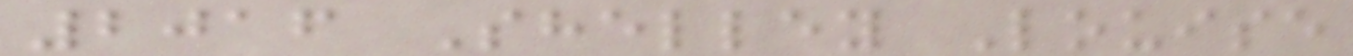2016 Shelley Louise
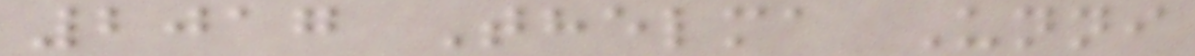2017 Thelma Unni
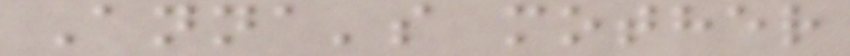Anna's mother
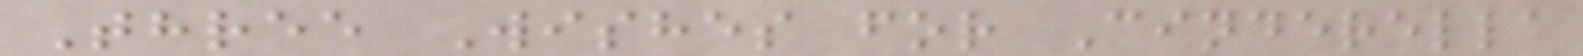Three Wishes for Cinderella
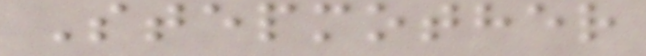Stepmother
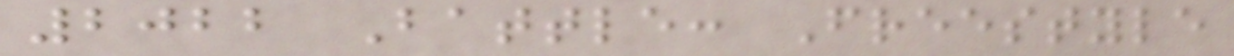2022 Battle: Freestyle
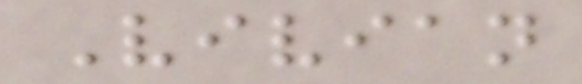Vivian
